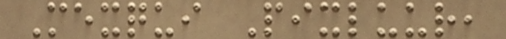Mexqui Pixluur,
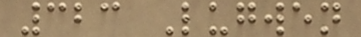323 Lugwen
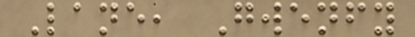Lane, Gwenfy
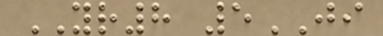YR8 5JI
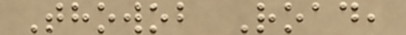Thowob Road,
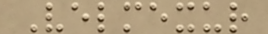Velmexur
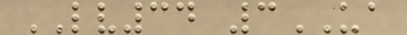LV34 3UA
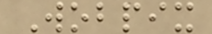Wobpix
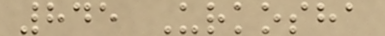845 Urkosha
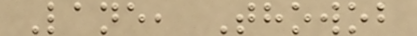Lane, Thowob
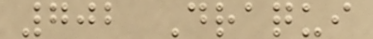702 Draqui
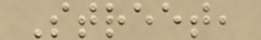Street,
